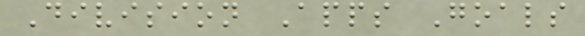Division Apps Goals
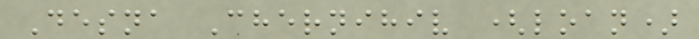Desna Chernihiv (loan)
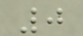0
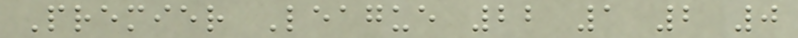Premier League 22 1 2 0
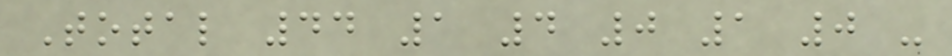Total 44 1 4 0 1 0 -
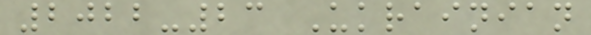2022-23 Ukrainian
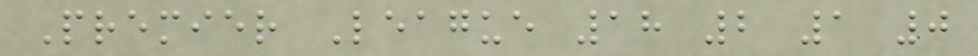Premier League 18 2 1 0
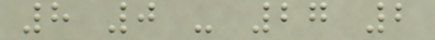8 0 - 27 2
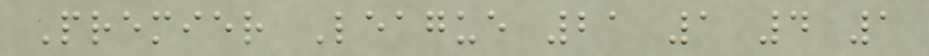Premier League 21 1 4 1
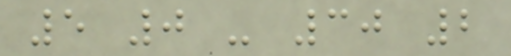5 0 - 30 2
